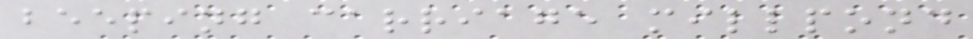beeping carriage millpond
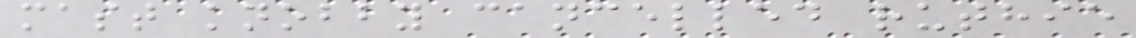mast knobby cancelled ruthie
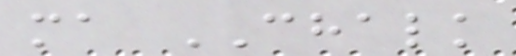ma CHALK
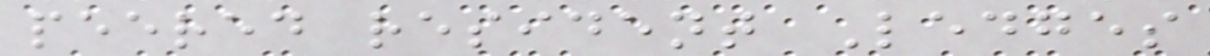peered resident Ledges
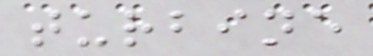turbine
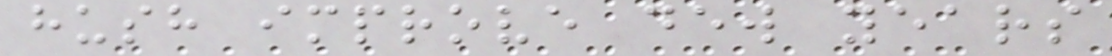hush improve dew years
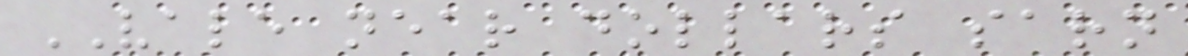VALE near dollars sarn
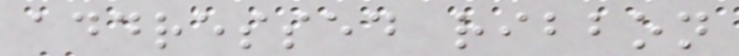addressed ribbon
